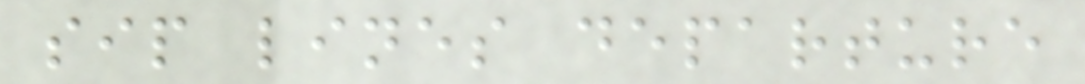sip lines departure
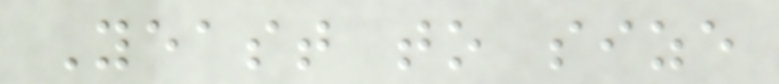Yeast to size
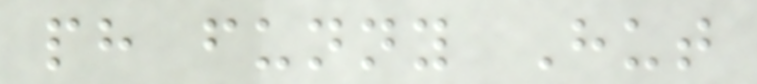ph funny Hut
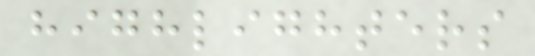highlighters
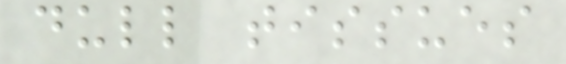dull tissues
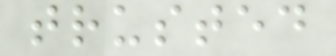trusted
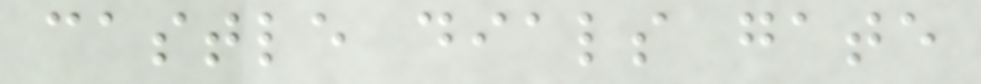castle dials gate
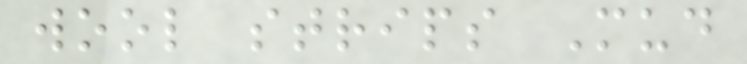wool strips Mud
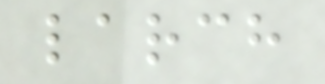larch
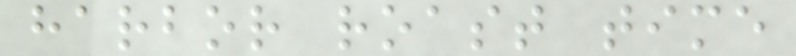harbor roast time
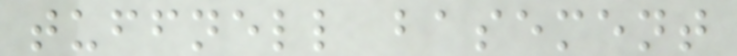tuffnell basement
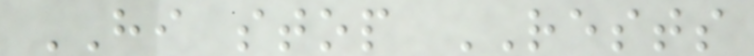HI stop RESTS
